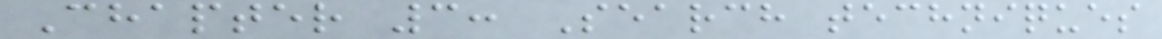Chapter 3: Search techniques
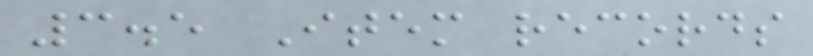3.5 Item records
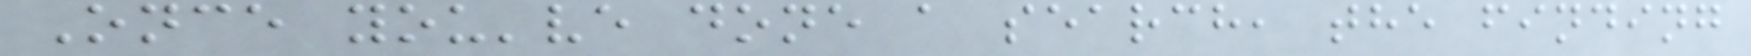Once you've done a search, the finding
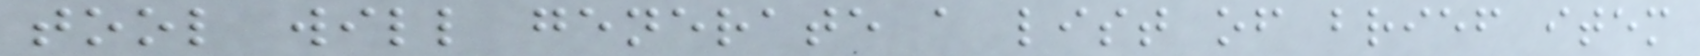tool will generate a list of brief item
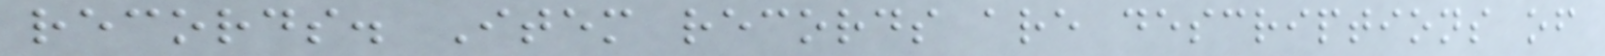records. Item records are descriptions of
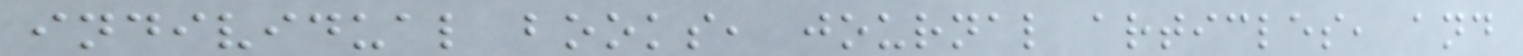individual books, journal articles, and
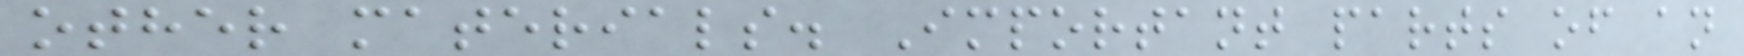other materials. Important parts of an
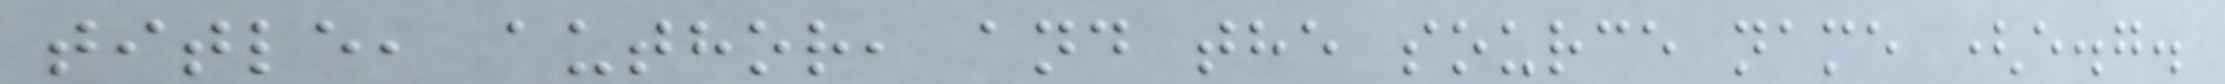title, author, and the source name (e.g.
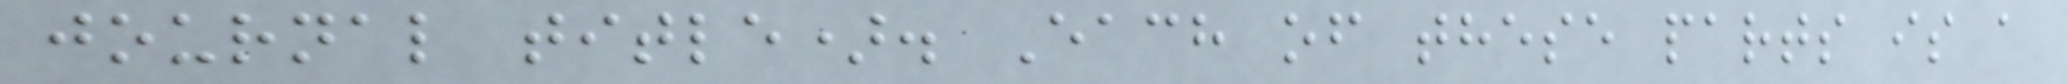journal title). Each of these parts is a
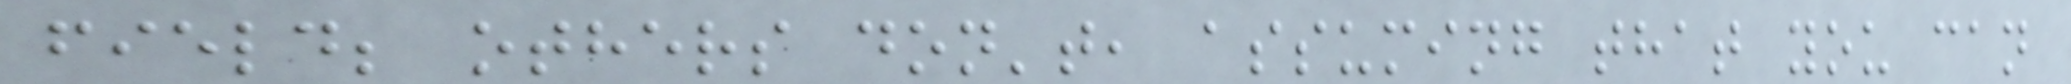field; others don't, assuming that you can
